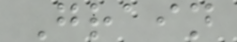Grain
